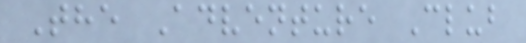The Adventure Club
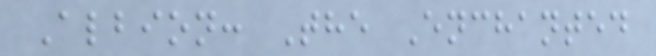Albion: The Enchanted
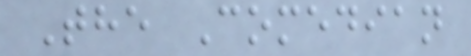The Comedian
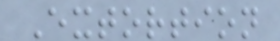Extortion
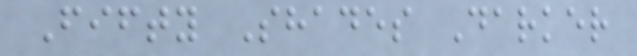Fifty Shades Darker
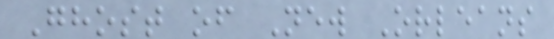Ghost of New Orleans
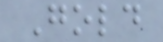Gold
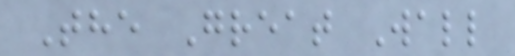The Great Wall
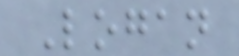Logan
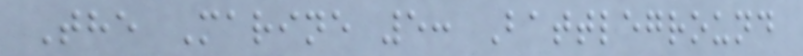The Marine 5: Battleground
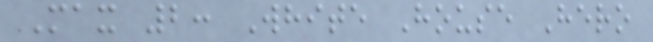Max 2: White House Hero
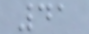41
